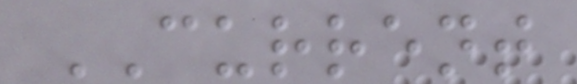CURRENT
